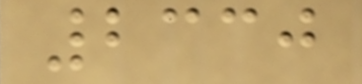2330
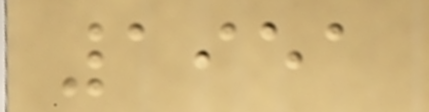1951
